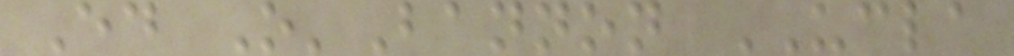Ed O'Bannon UCLA
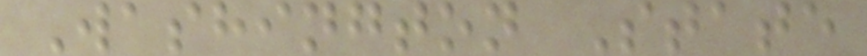Washington State
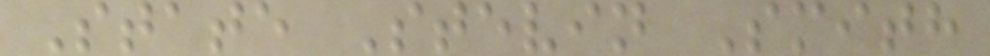State Stevin Smith
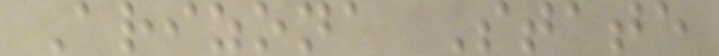Arizona State
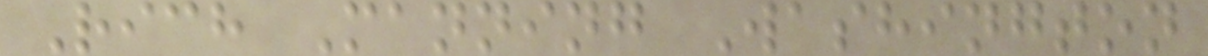Rich Manning Washington
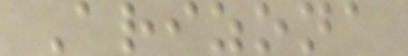Arizona
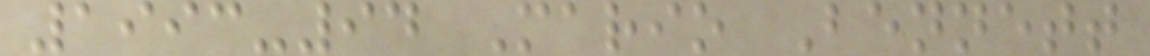1993-94 Mario Bennett
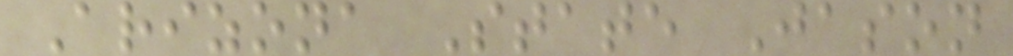Arizona State Jason
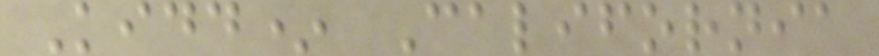Kidd* California
